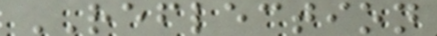REFLECTION
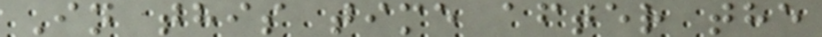In this time after the
